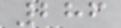286
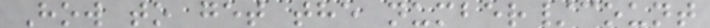How to get the number/count
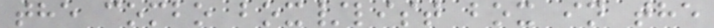the combo box/list box in the
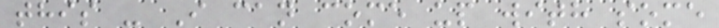this - I can come up with some
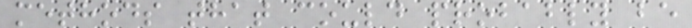methods that could probably be
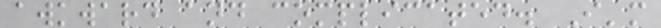awkward and complicated. I'm
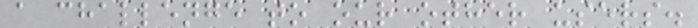a challenge to our other users.
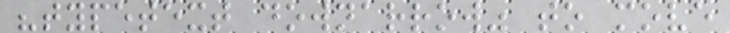"typetext downarrow" to move
